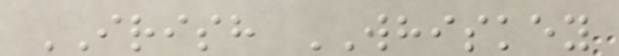IRISH WHISKEY
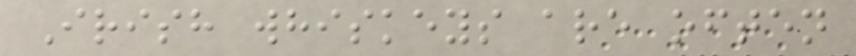Irish whiskeys are often
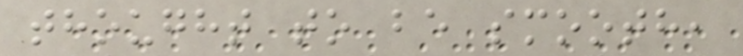thought to be smooth,
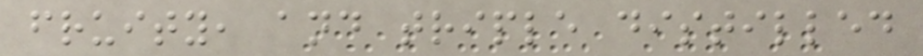fruity, and triple distilled
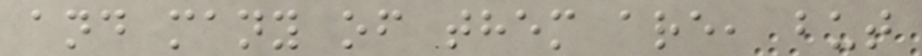and many of them are, but
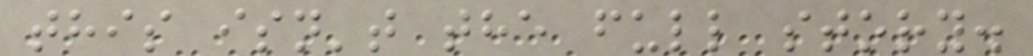this isn't the full story.
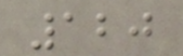120
